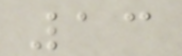13
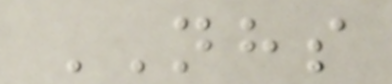NHS
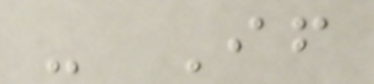- If
